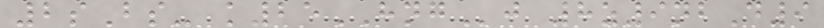2sBs- k25HNGj 8z9nbD9
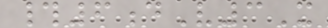#6dV3X
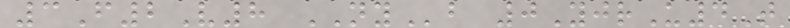3F2V8 NYb 0YjrU4T
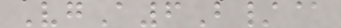VgA6B/@
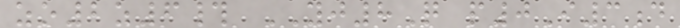zo2z6# YJ8Q p0I3d
